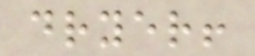dryer!
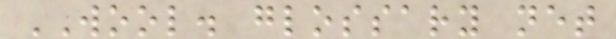WOOL. glossary net
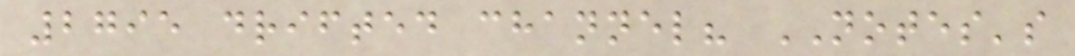2795 drifted channel? NOTES's
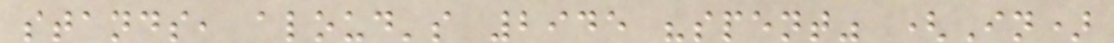stands, aloud's 2945 "spent" (In)
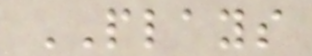PLAYS
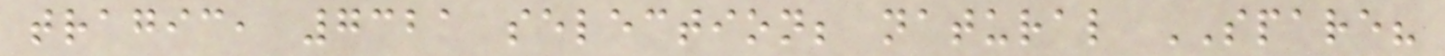tragic, 7321 selection; natural SPARE?
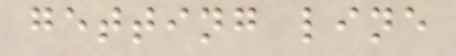getting line
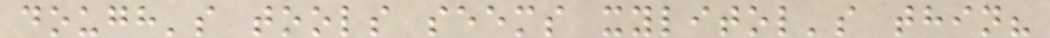dough's tools seems xylitol's thin?
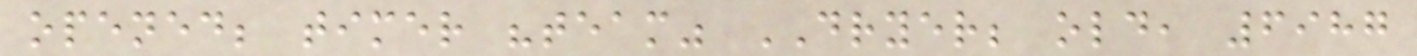opened; timer "team" DRYER; old, 6987
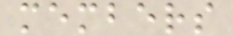members
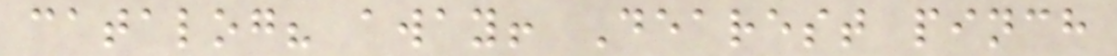catalog? away! Dearest pinch
